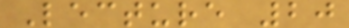Lecture 20
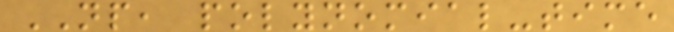NP, polynomial-time
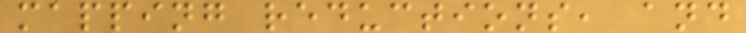mapping reductions, and
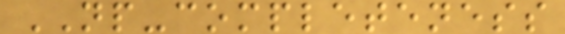NP-completeness
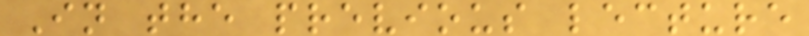In the previous lecture
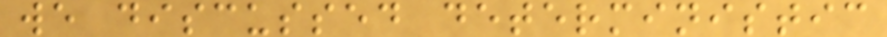we discussed deterministic
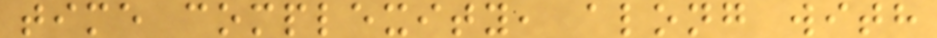time complexity, along with
